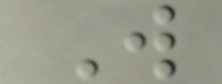W
